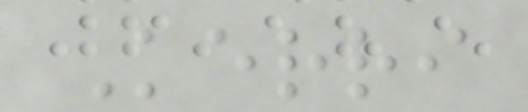Kerri
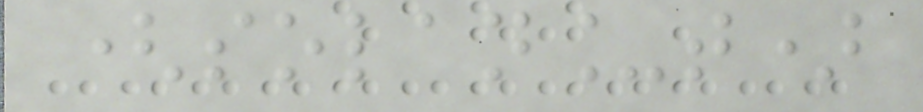(solan_t)
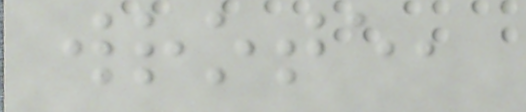wrote,
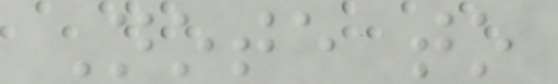Note to
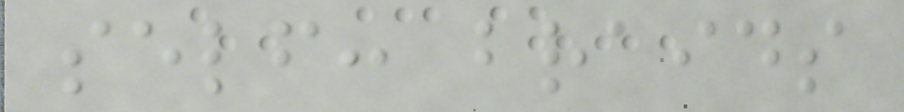self: braids
